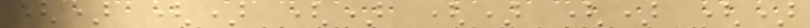() () () () () ()
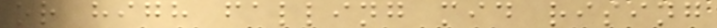or high falling mid rising
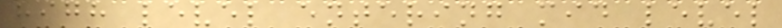high level entering mid level
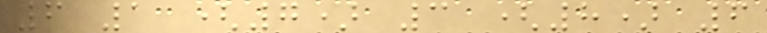6 1 (7) 3 (8) 6
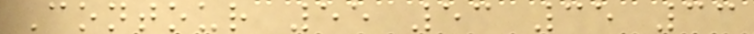Contour 55 53 35 33
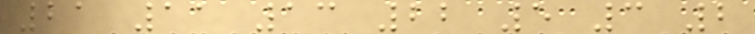21 11 13 22 5 3 2
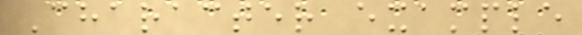Character example
